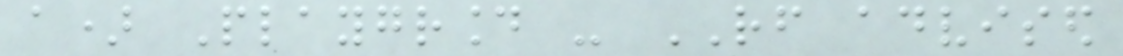a) Playground - RF advised
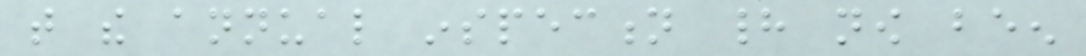that the annual inspection had now been
